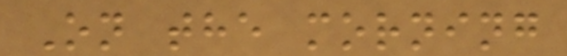On the morning
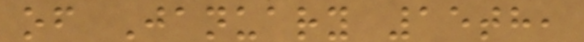of January 15th,
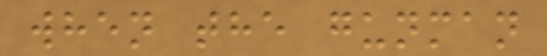when the gunman
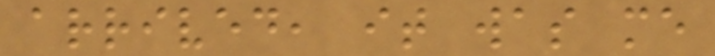arrived, it was me
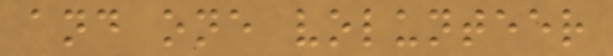and one volunteer
